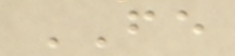FE
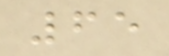65
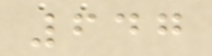647
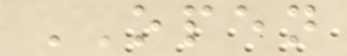OPEN
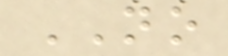NO
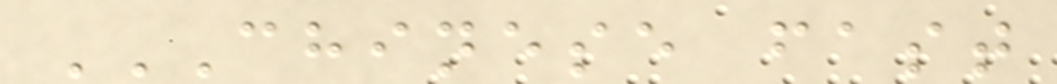CHINESE FAST
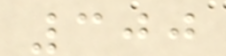300
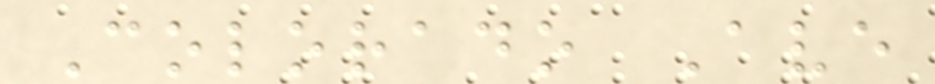Colorado Ave
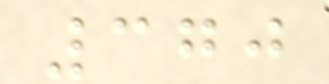370
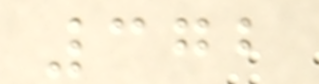372
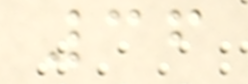36
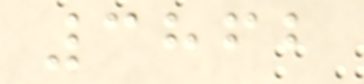3862
